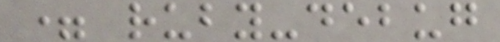= ruby-debug
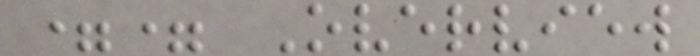== Overview
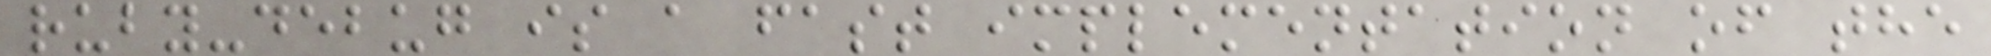ruby-debug is a fast implementation of the
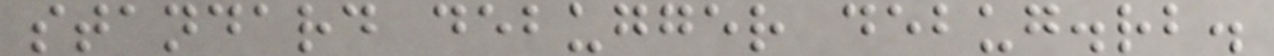standard debugger debug.rb.
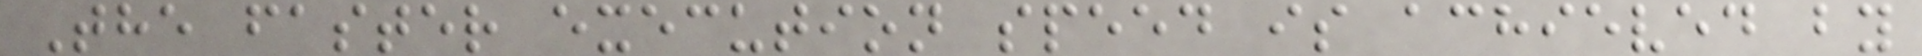The faster execution speed is achieved by
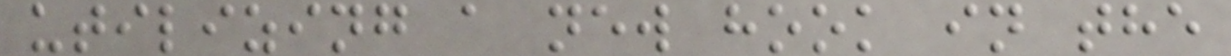utilizing a new hook in the
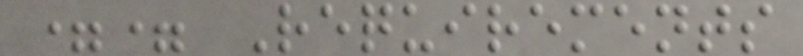== Requirements
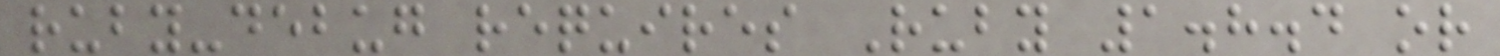ruby-debug requires Ruby 1.8.4 or
